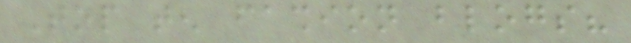Top ten fashion blogs?
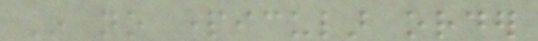In no particular order
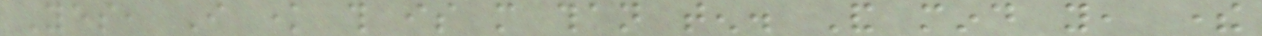Yes, I know this is more than ten. And mind you, there
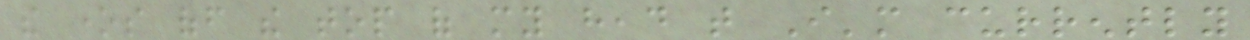the ones off the top of my head that I'm currently
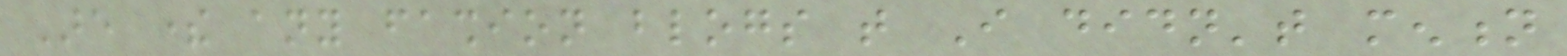Are there any fashion blogs that I didn't mention
